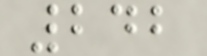242
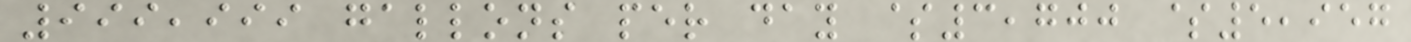999,999 gallons per day $3,700 $5,957
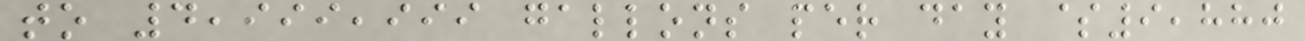to 4,999,999 gallons per day $9,880
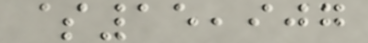$15,907
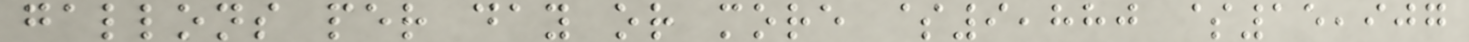gallons per day or more $9,880 $15,907
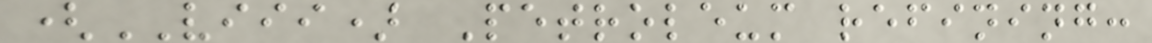(VIII) Petroleum refining:
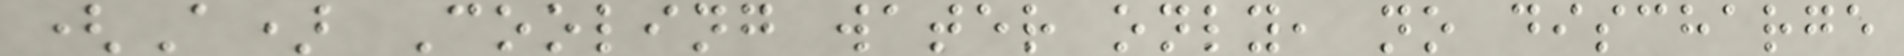(A) Cooling water only, no discharge
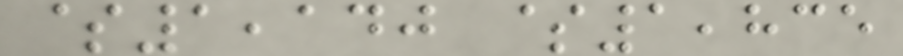$1,140 $1,835
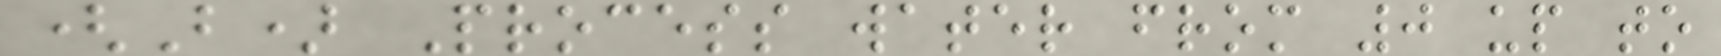(B) Process water from 0 up to
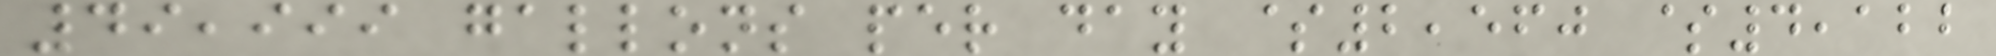49,999 gallons per day $2,560 $4,122
